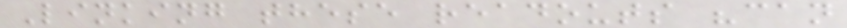Linking these readouts "can
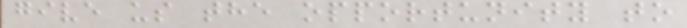give us the opportunity to
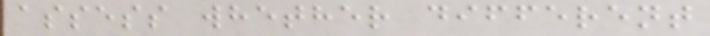assess whether different
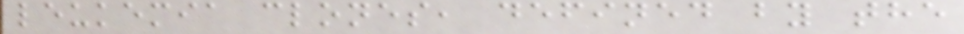leukemia clones, defined by the
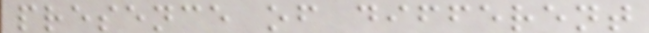presence of different
